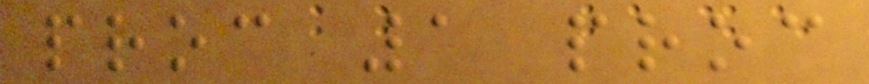proc 1 proc
